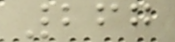267
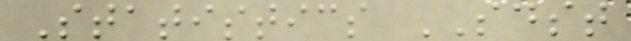Statistics SDST
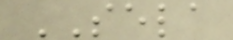SELA
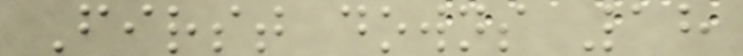First downs 18
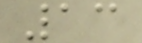13
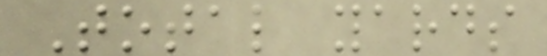Total yards
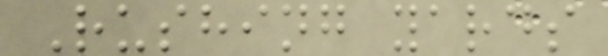Rushing yards
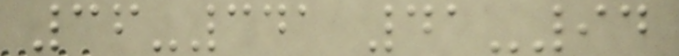36-341 41-94
